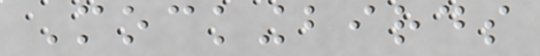Mockingbirds
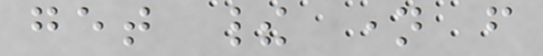get their name from
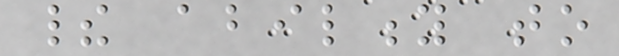their ability to
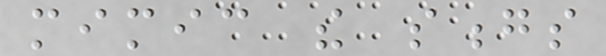mimic the songs
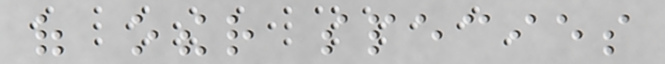of other species
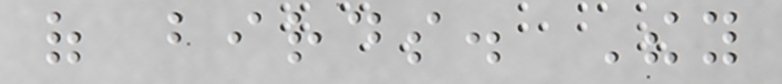of birds. They
